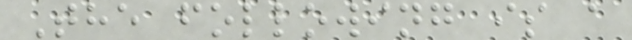The following is a
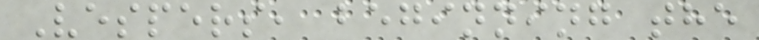Vespers, beginning the
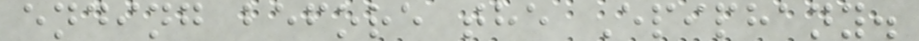ending before the Epiphany.
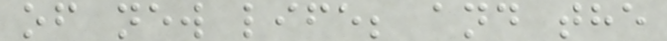of new life; and the
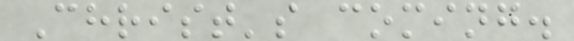Christ's coming.
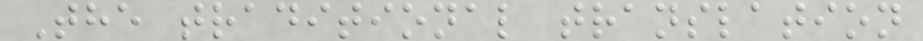The traditional translation
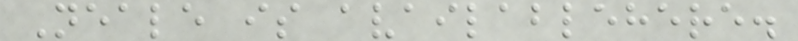Neale is availablehere.
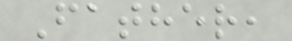Father,
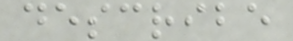describe
